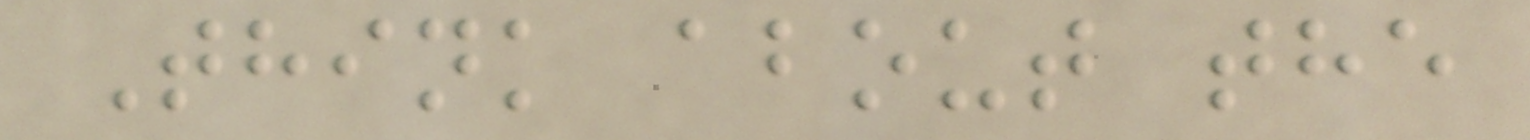Think about the
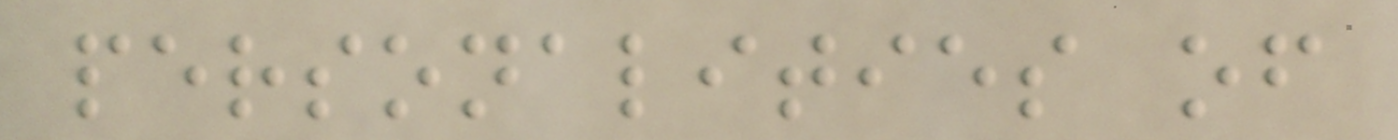personalities of
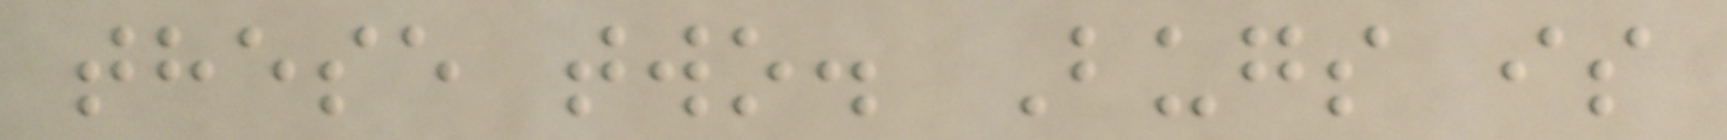these two. Bugs is
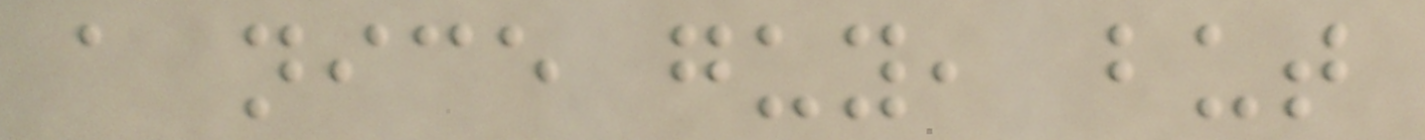a nice guy, but
